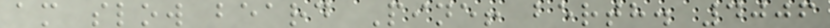am slow beard Pine! berth. 4006
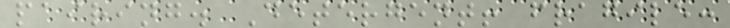pairing. Detergent! fragile:
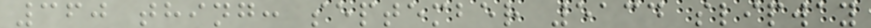360 thing: september 5134 slipway
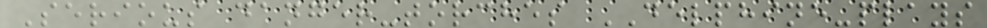Serious danger-torches DELPHINE-plays
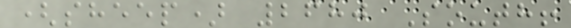(sheep) 2680 South!
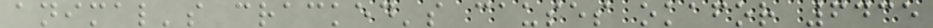animal's cracked's causes okafor 6435
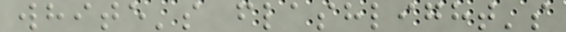white's flashlight's
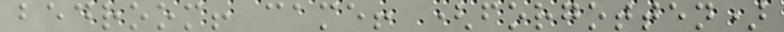bedroom! came! (forgotten)
